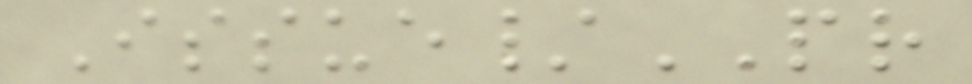Issue/PR
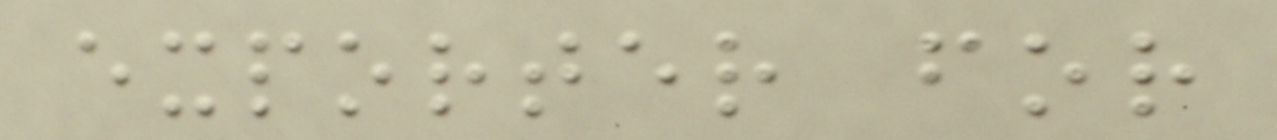exporter for
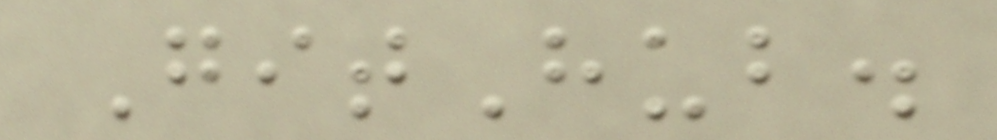GitHub.
